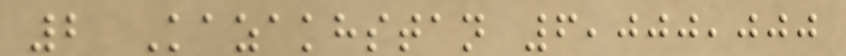2 Kazakhstan 6,000,000
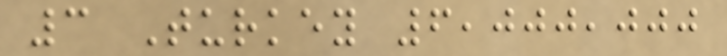3 Turkey 6,000,000
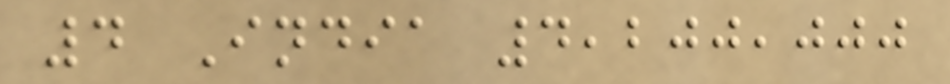4 India 4,200,000
